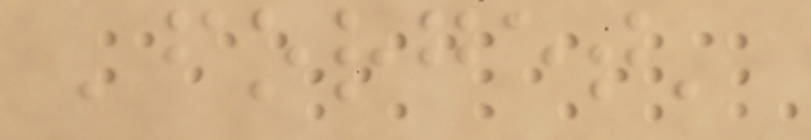'forget'
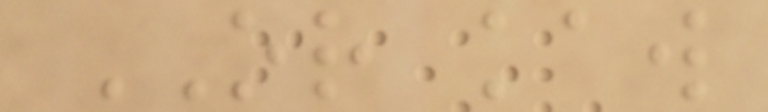OR kaw
